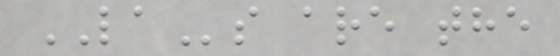LAs are the
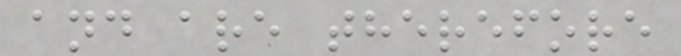and are therefore
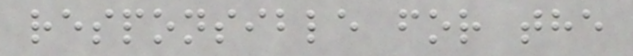responsible for the
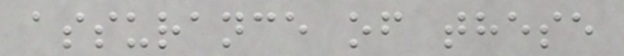assurance of these
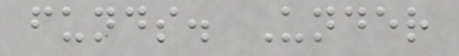funds. Under
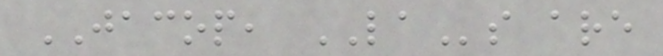JACOP, LAs are
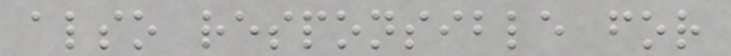also responsible for
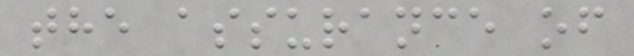the assurance of
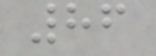86
